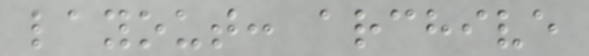layout: archive
